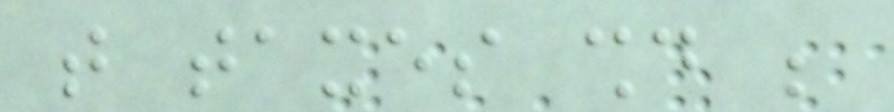that taxes should be
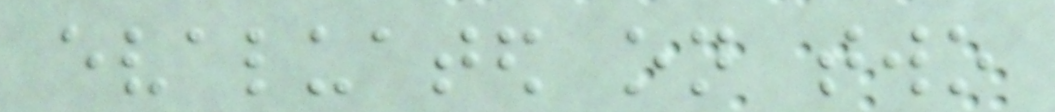evaluated on two
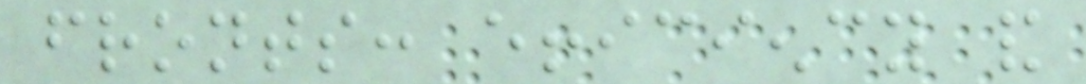fronts: efficiency and
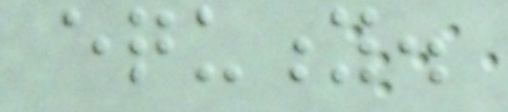equity.
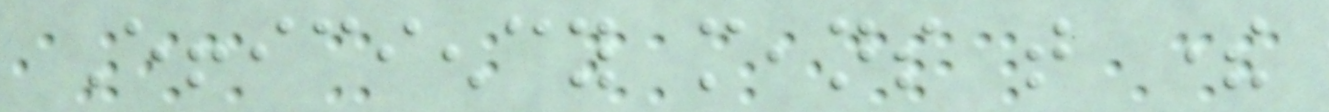Efficiency means that there
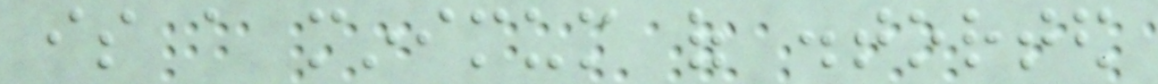is a minimum of distorted
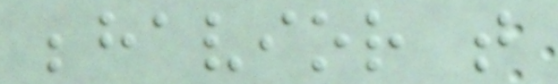behavior that
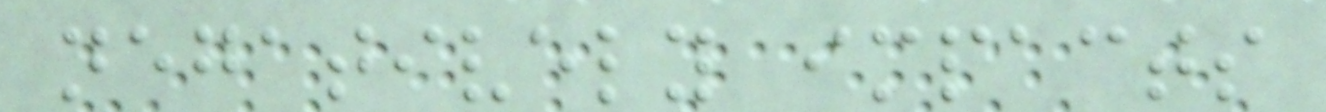negatively impacts
